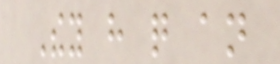They have quite an
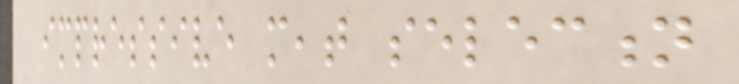impressive meat selection
